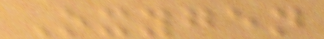Oxygen
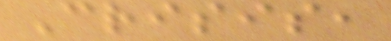Crisis,
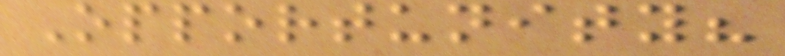Opportunity?
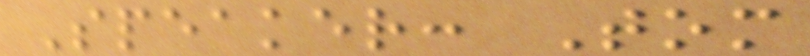Speaker: Tom
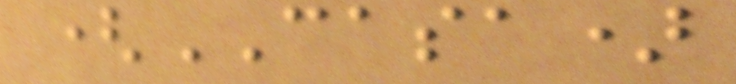(CASA)
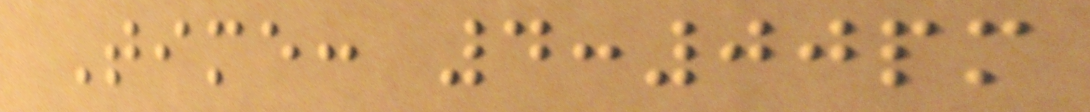Time: 4:00pm
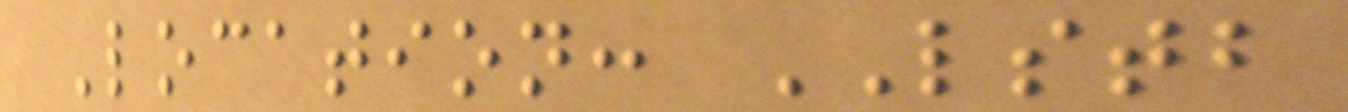Location: LSTB
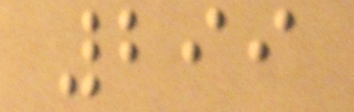299
